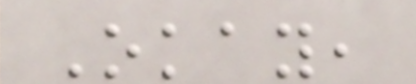Okay,
